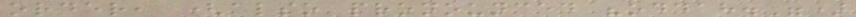order, (also pronounced "oddah.")
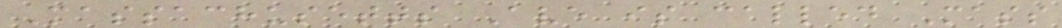Massachusetts Ave is called Mass
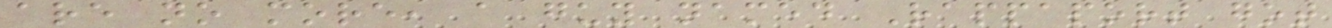are no more, a guy named Rappaport got
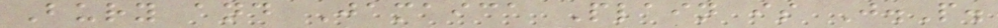Bury and Jamaica Plain is J.P.
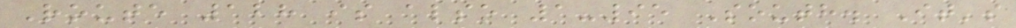Route 128 is also 1-95 South. It's
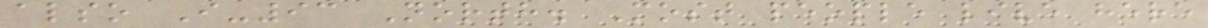also I-93 North. Most people live here
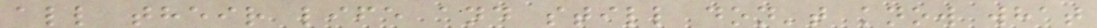all their life and still don't know what
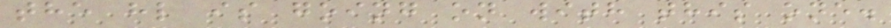the hl is going on with this one.
